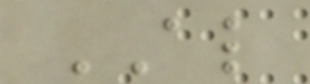AL
